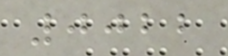0022
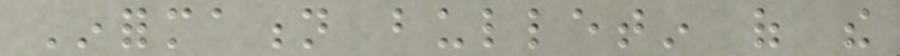Information bulletin of the
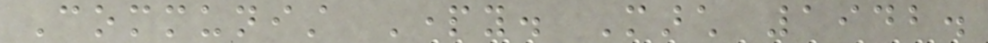Communist Party. March 1942.
